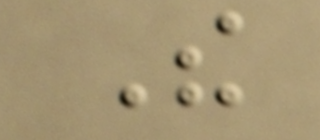The
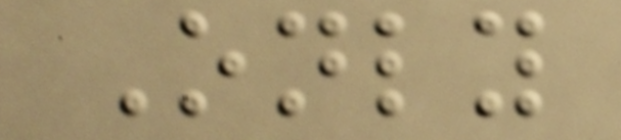Only
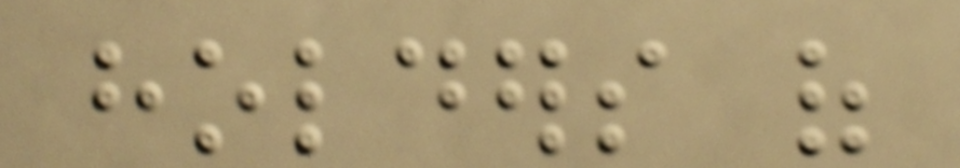holders of
